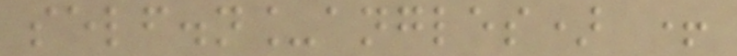self.n_angles) +
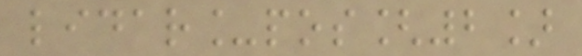lidar_pos[2]
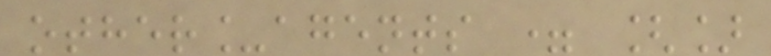other_agents = []
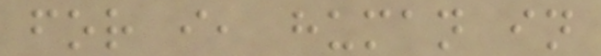for i, human in
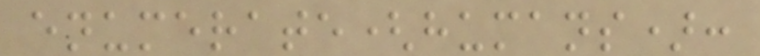enumerate(humans):
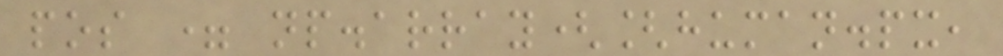pos = np.array([human.px,
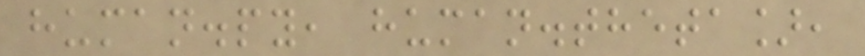human.py, human.theta],
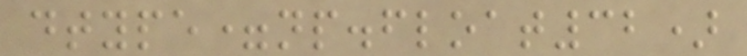dtype=np.float32)
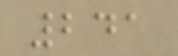241
